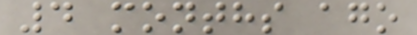4 months ago
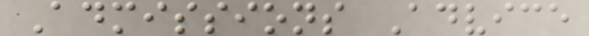Admissions Advice
